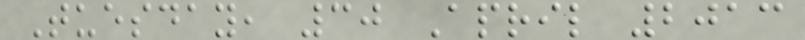Tuesday, 30 April 2013
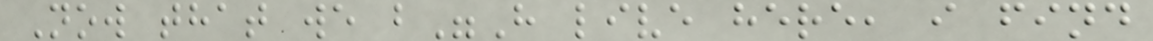Now that we b"H live here, i find
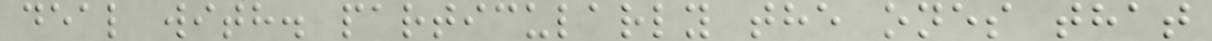deal with. particularly the ones that
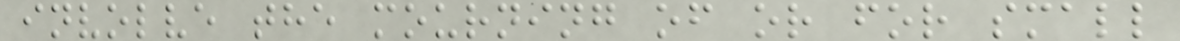involve the mourning of or for small
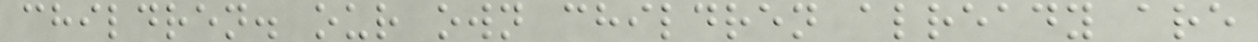children. our own children already are
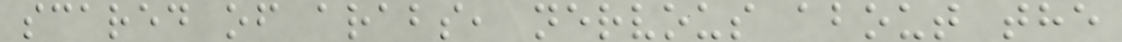scared of arabs, nervous about the
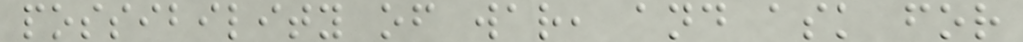possibility of war, and ask for
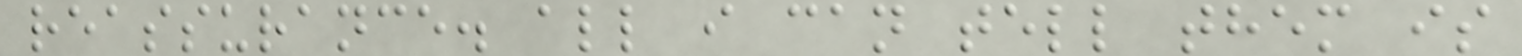reassurance. all i can tell them is
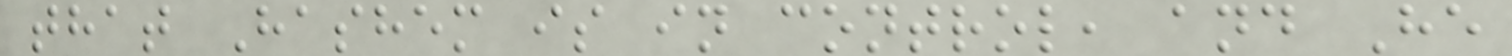that Hashem is in control, and He
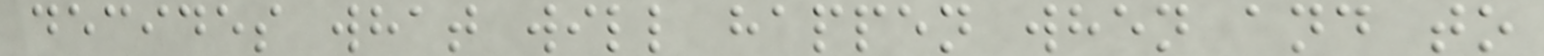decides what will happen when and to
